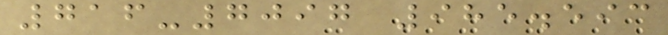716-7097 985.593
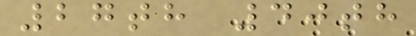27th 40th
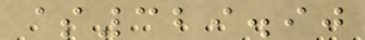$329.90
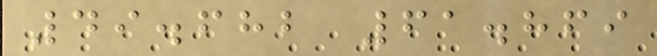49.682 61.869
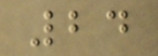24
